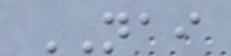NAI
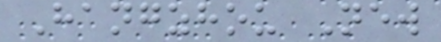Hangzhou New
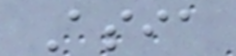Asia
